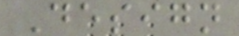Design
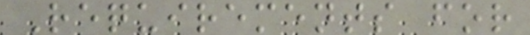Requirements for
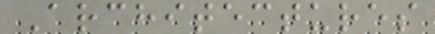Architectures
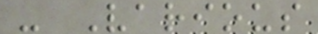- Various
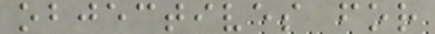objectives for
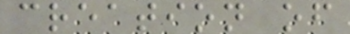creation of
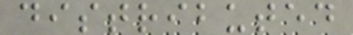distributed
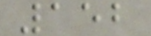152
